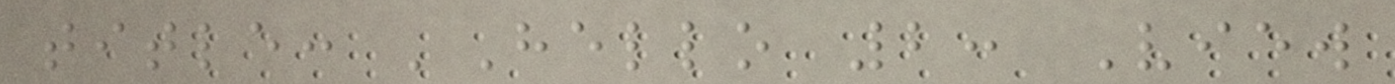title: 'Hello 2: View
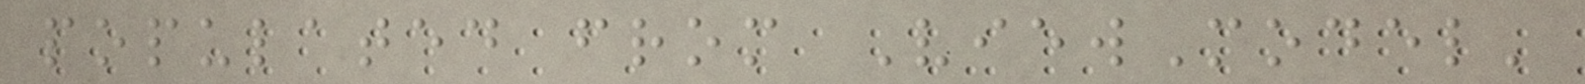populated from ViewModel'
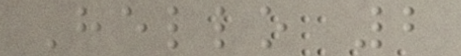Hello 2
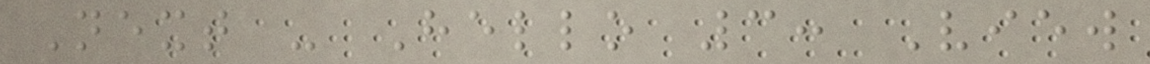Next - Hello 3: View
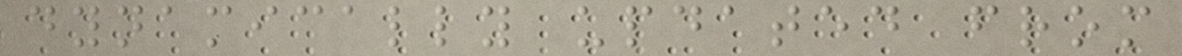dynamically updated from
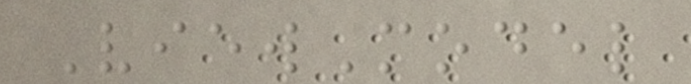ViewModel
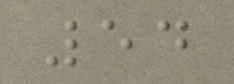54
